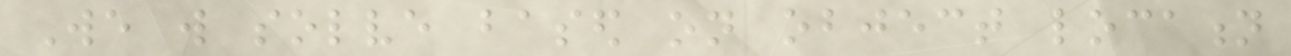We will solve based on object location
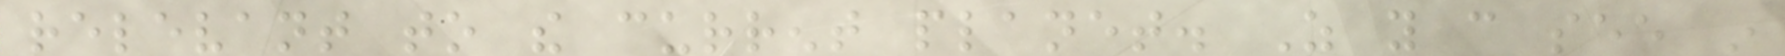relevant to the current planet. As you can see in
